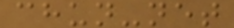chun-net
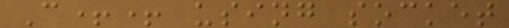C++ using socket
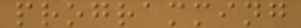programming
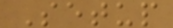Setup
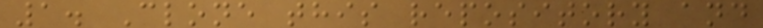1. Clone this repository and
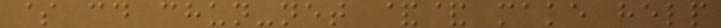$ cd chun-net && make help
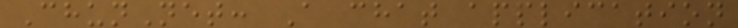ChunNet: A chat application
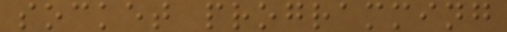socket programming
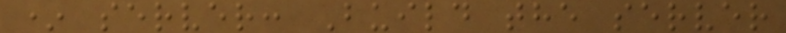* server: Build the server
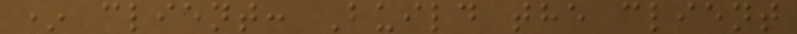* client: Build the client
